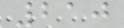210
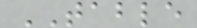TABLE
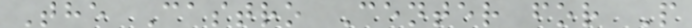The Castro Center for P
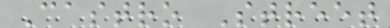Castro Street
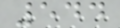544
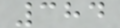384
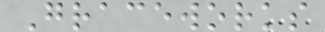Graceworks
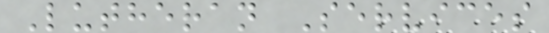Lutheran Services
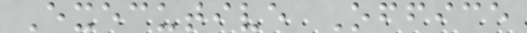Executive Office
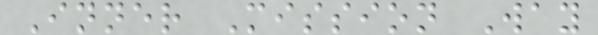Inner Mission Way
